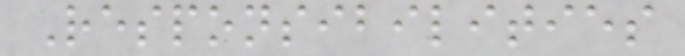Responsibilities
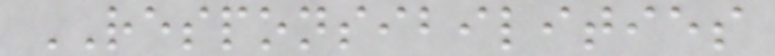RESPONSIBILITIES
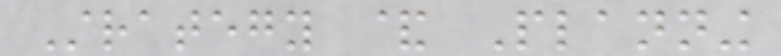Strategy & Planning
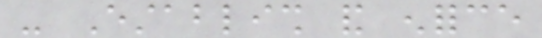- Establish and enforce
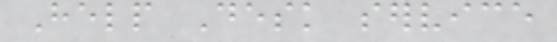Help Desk service
